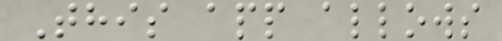This app allows
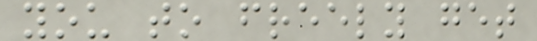you to freely get
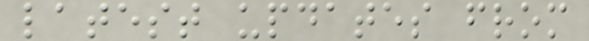latest updates from
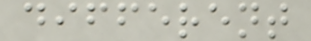different
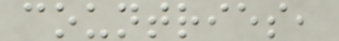countries,
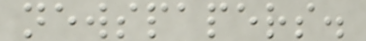newspapers.
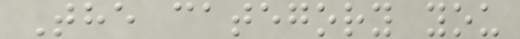The category you
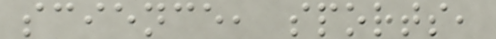science, sports,
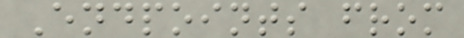Endpoints from
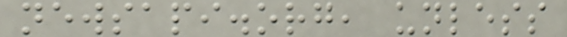newsapi.org, unless
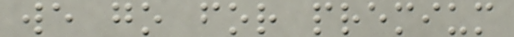we go for premium
